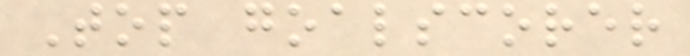Top goalscorer
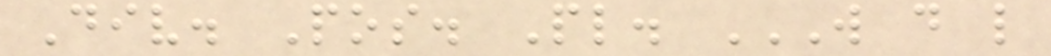Div. Pos. Pl. W D L
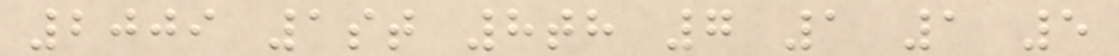2009 1st 8th 7 1 1 5
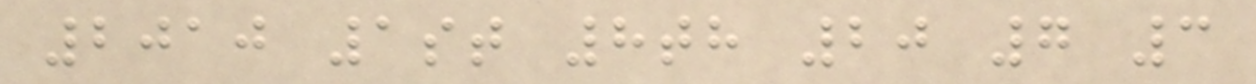2010 1st 8th 20 7 3
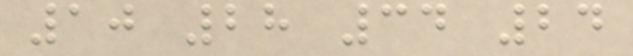10 28 34 24
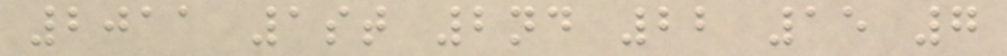2011 1st 2nd 22 15 7
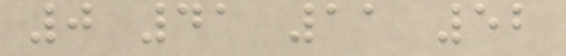0 41 11 52
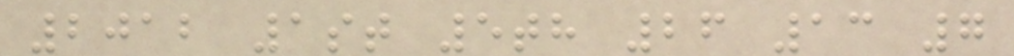2012 1st 5th 26 13 7
